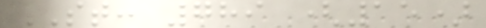ST: 789 (15)
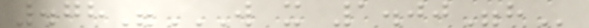.78"W X 1.00"H
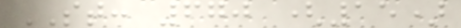ST: 670 (15)
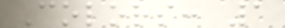Colors: 1
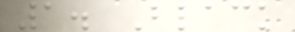1. Black
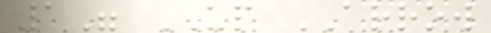1" UP ARROW
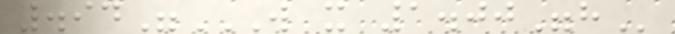.94"W X 1.00"H
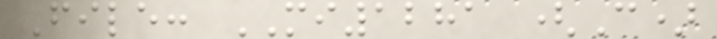File: MI1281 (C)
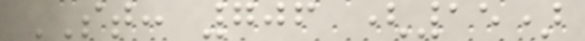ST: 706 (15)
